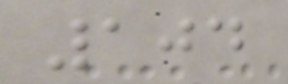104
